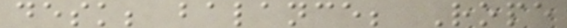desk; balance; Rope
